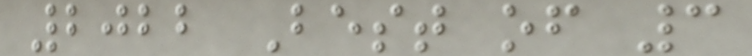2022 Best of 3
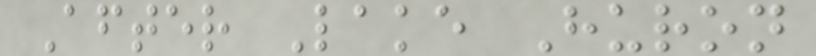After Lake Huron
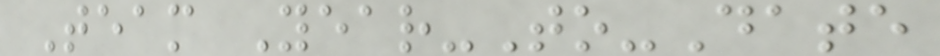Team Year-To-Date
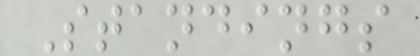Standings
